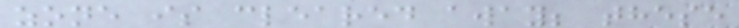zone is cleared away; these
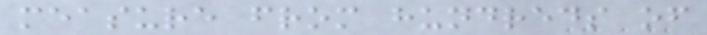measure from hundreds of
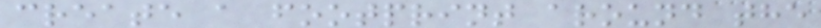create a footprint around the
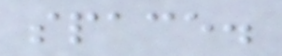space.
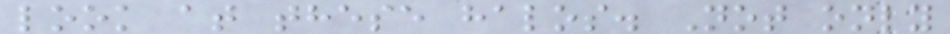look at these halos. Not only
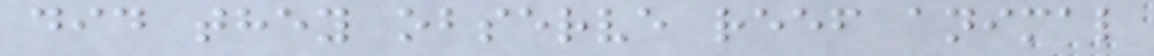did they observe reef animal
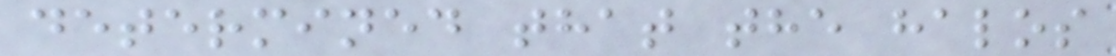determined that the halos
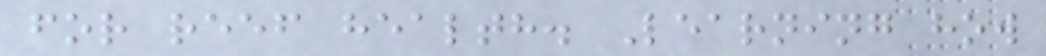for reef health. Learning how
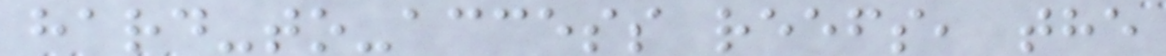hard-to-access reefs, the
